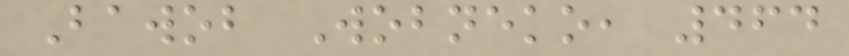Bawob Wobneko, 464
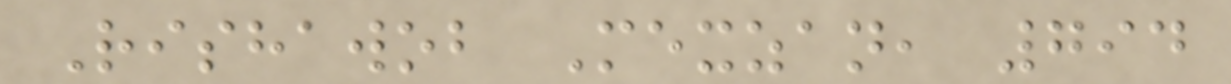Rishawob Mexzan, 794
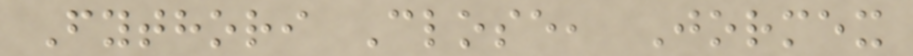Fythori Close, Jormex
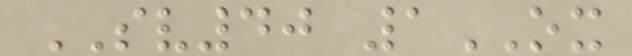SV40 1OX
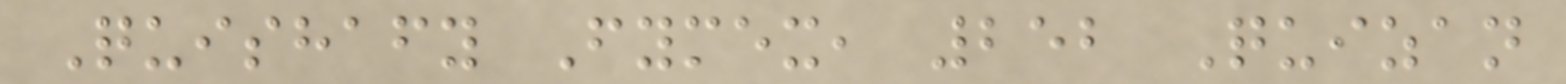Quishafy Fymex, 252 Quizan
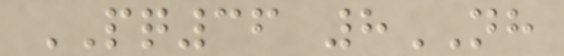PQ36 8NH
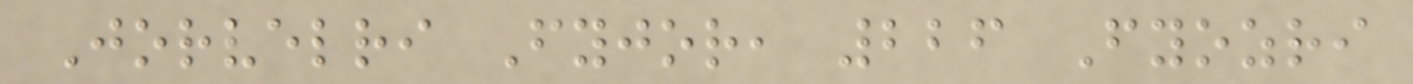Jorvelri Fyjor, 226 Fyozri
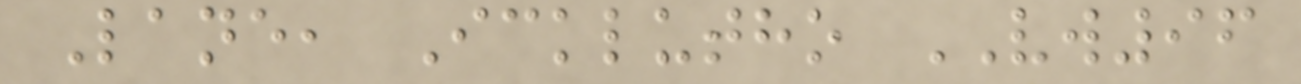Lane, Icklutho VW96
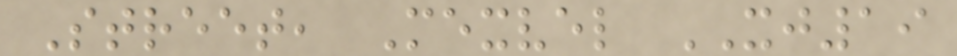Street, Mexvel XJ19
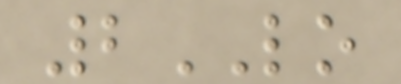2LO
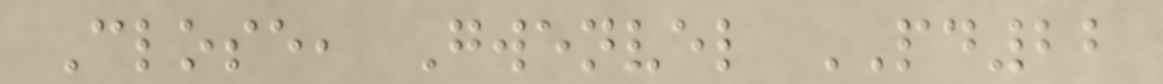Close, Gwenvel PD22
